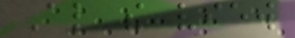Also the view
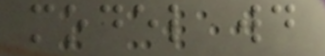model would
